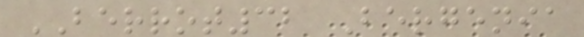BERROT32 Bergenia
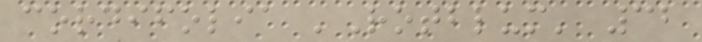cordifolia 'Rotblum' 32
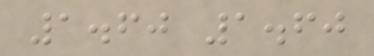1.60 1.60
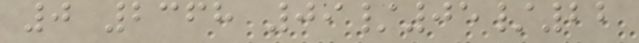0 2368 09/05/22
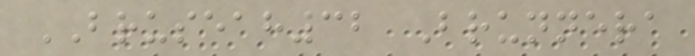BRUSEAH32 Brunnera
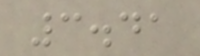3.41
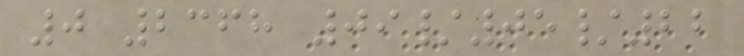0 2368 09/05/22
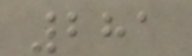281
